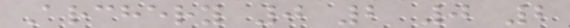Archery 0 2 0 2
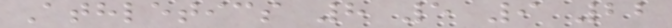Athletics 8 5 9 22
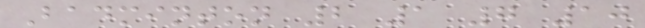Badminton 2 1 7 10
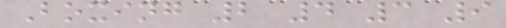Boxing 2 4 3 9
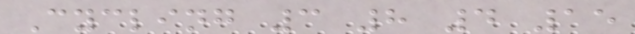Cycling 3 8 4 15
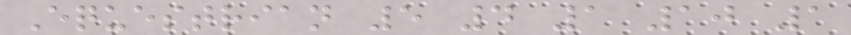Equestrian 5 4 1 10 1
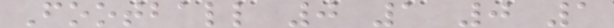Football 0 1 0 1
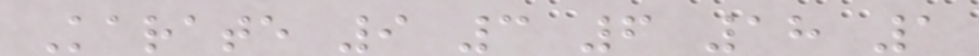Karate 9 3 6 18 1
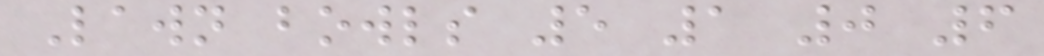Lawn bowls 5 1 0 6
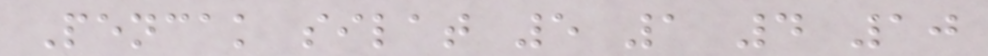Pencak silat 5 1 4 10
